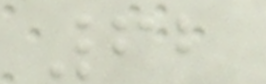62
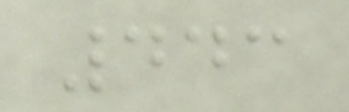443
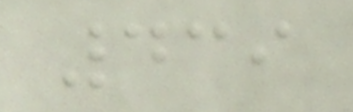439
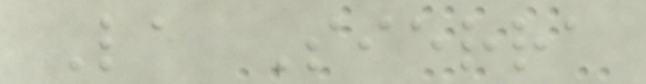La Sierra
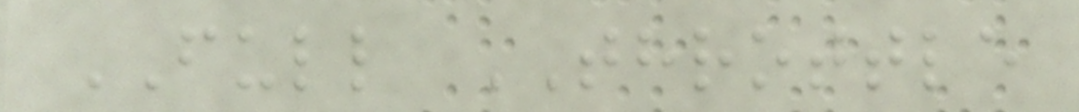FULL THROTTLE
